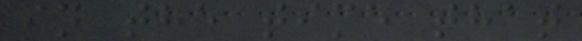in the time that
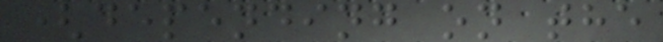(depending on the
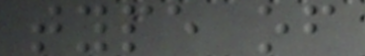type of
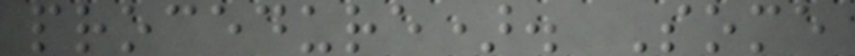procedure). Some
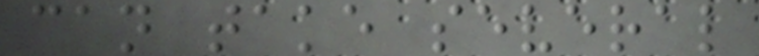can take several
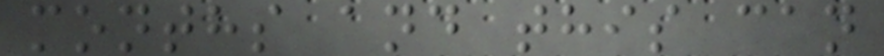months and this can
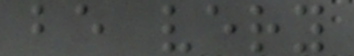be very
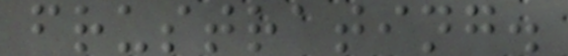frustrating.
